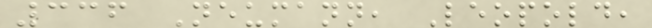336 Neumann, Leopold,
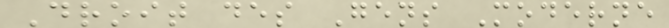Droit des Gens Moderne
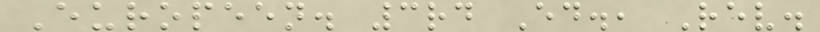Europeen. 3rd Ed., Rev.
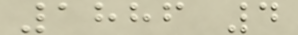1886 4
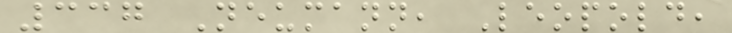337 Neumann, Leopold,
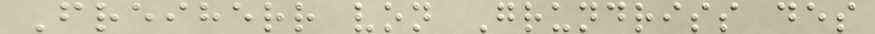Freiherr von Grundriss des
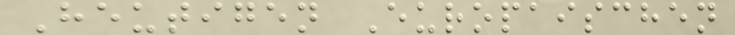Heutigen Europaischen
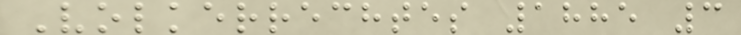Volkerrechtes 1885 3
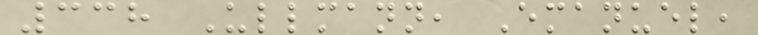338 Ullmann, Emanuel,
